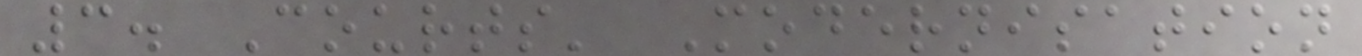3. Courts' Modernisation
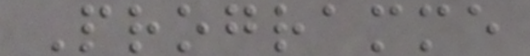Programme
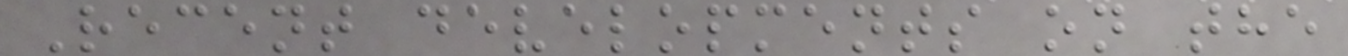Recent developments on the
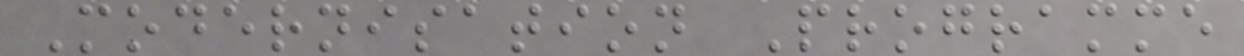Modernisation Programme
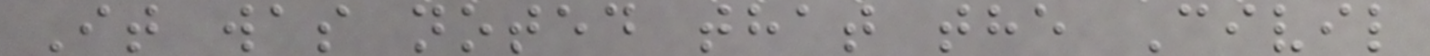It was noted that the Civil
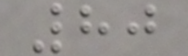80
